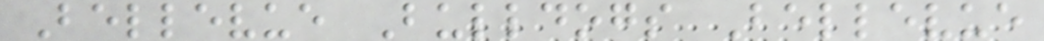Bellevue Bulldogs Bellevue
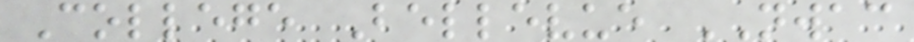College Bellevue NWAC
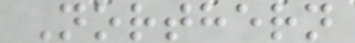Northern
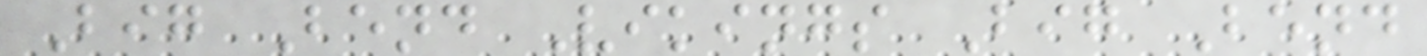Big Bend Vikings Big Bend
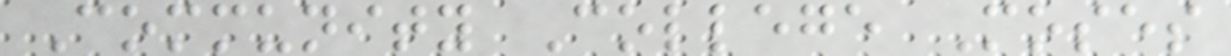Community College Moses
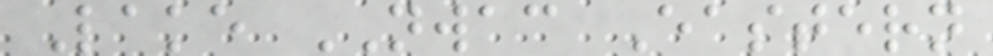Lake NWAC Eastern
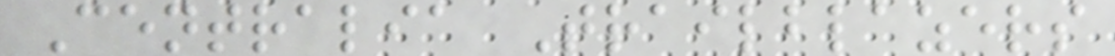Centralia Trailblazers
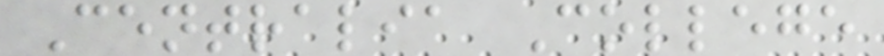Centralia College
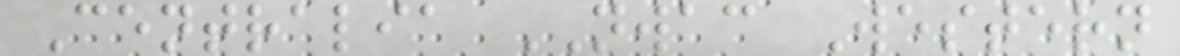Centralia NWAC Western
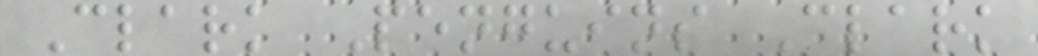Clark Penguins Clark
